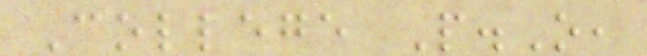College P.O,
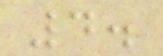4.
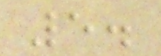5.
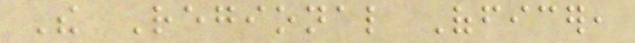The Regional Officer,
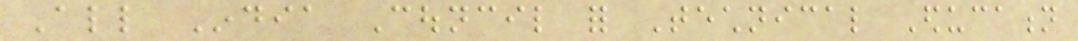All India Council for Technical Education
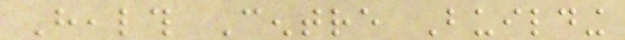Health Centre Building
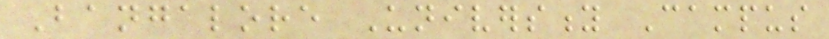Bangalore University Campus
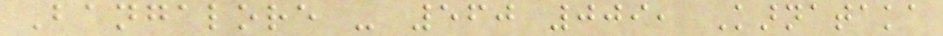Bangalore - 560 009, Karnataka
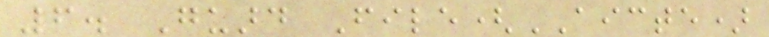6. Guard File(AICTE)
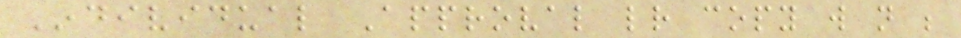Individual Approval letter copy will not be
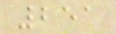251
